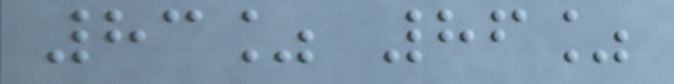83% 86%
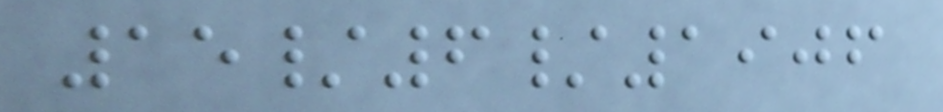15/6/1906
